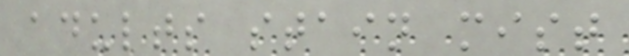adults stain mist
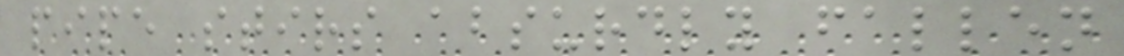pipe stirs absurdly fallen
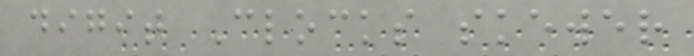digit Clocks skewer
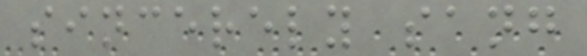sincerely sang
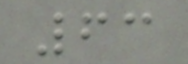63
